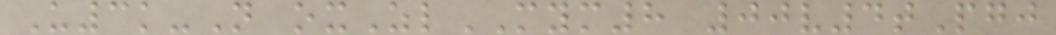U3k-N oxZlMYM8 00v4tPgj
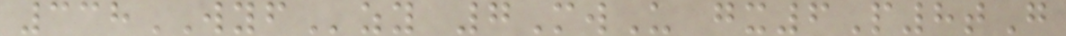338WYFzy 7MwU gx6P8tG
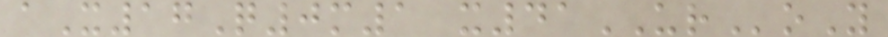aX17Q0m1 x41URoY
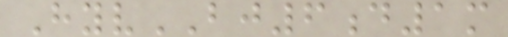HyvBJ6d1m
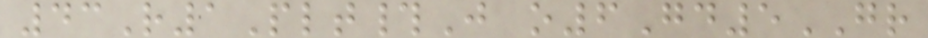43R1Plt#J o6Gd5GR
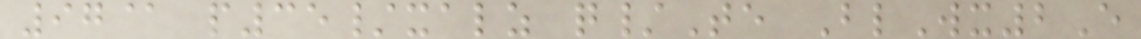97@ p35/xalz q/Te BlWx2E
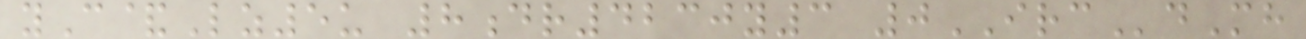yC&Lz5u 8dr4230y3 0IRCdMh
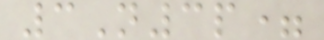3N3p=
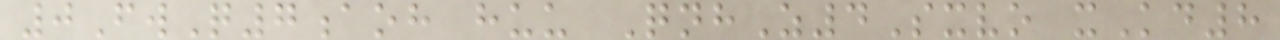0FwQ7aoh huu QnhZ4Sxvo xKd8
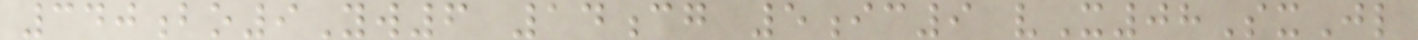340bo9Yw6 14cg 5ic9 vX08SxJl
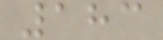183
